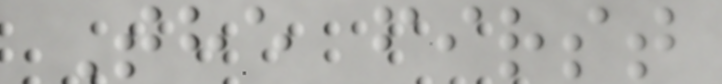The first
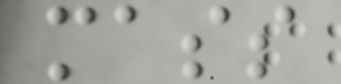mass
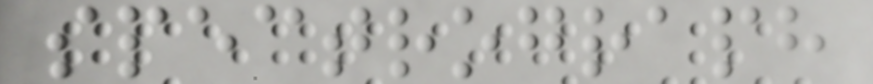spectrograph
